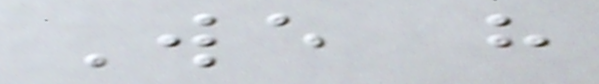We have
